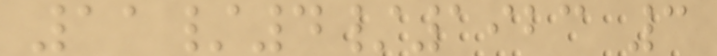11/4/1923 3
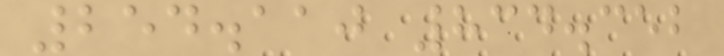254.110 834.352
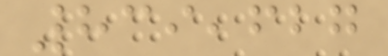839,627
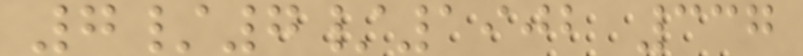7/7/1902 337
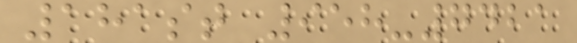181st 958-7421
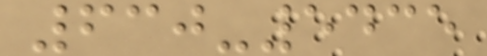630-5435
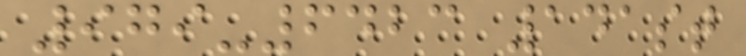979-6423 141st
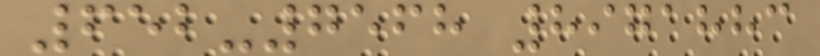652-7568 8971883
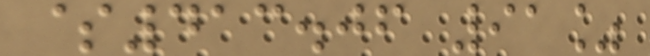$413.06 91%
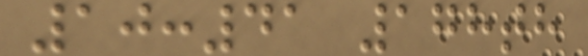10:41 178th
